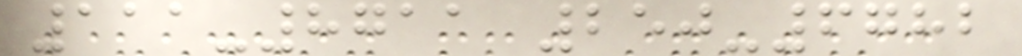111-8711 250-6782
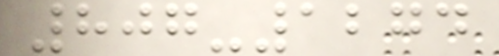807-1274
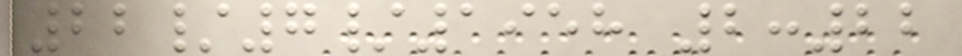22/7/1958 2:22
